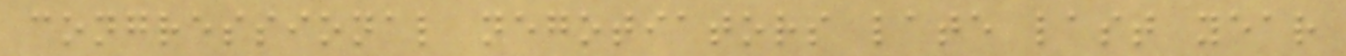congressional negotiators late last year
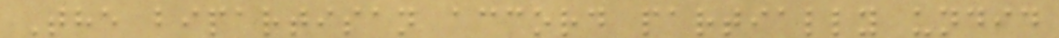The bipartisan accord partially undid
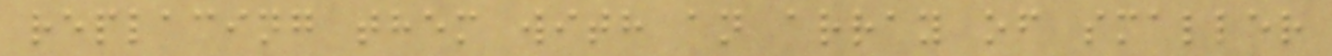replacing them with an array of smaller
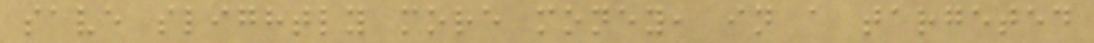save slightly more money, in a targeted
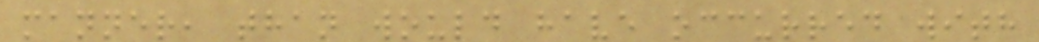manner, than would have occurred with
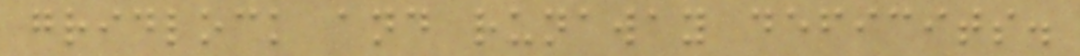gridlock and runaway deficits.
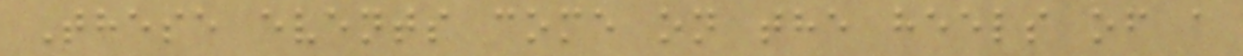These events come on the heels of a
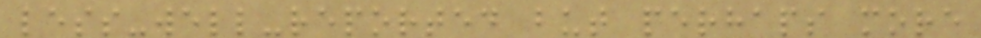less-well-reported but perhaps more
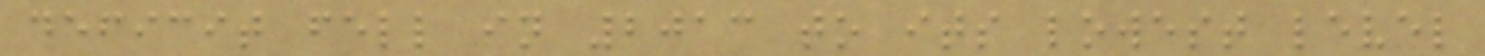deficit fell in 2013 to its lowest level
